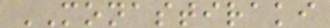MONASTIRAKI
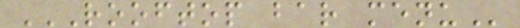ROOFTOP BAR MENU
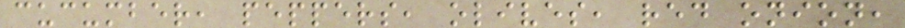cucumber, peppers, olives, red onion,
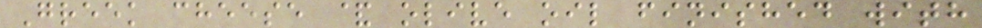Greek cheese & olive oil finished with
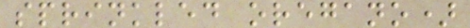sprinkled oregano)
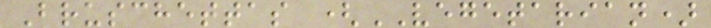Bruschettas (VEGETARIAN)
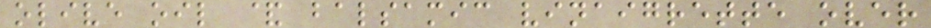olive oil & balsamic vinaigrette over
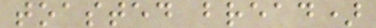toasted bread)
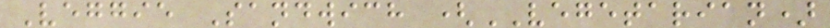Veggie Sandwich (VEGETARIAN)
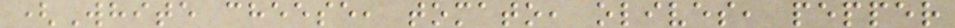(White cheese, tomato, olives, pepper
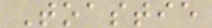Toastie
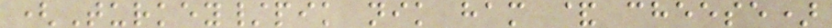(Turkey/pik nik ham & cheese)
